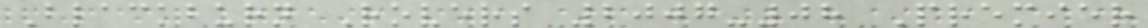Blackburn Rovers 2007-08 Premier
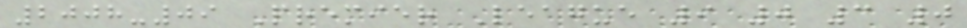2008-09 Premier League 9 0 3 0
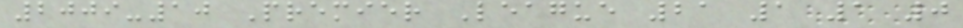2009-10 Premier League 21 1 1 0
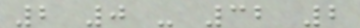2 0 - 32 2
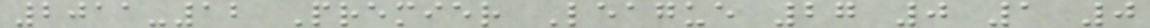2011-12 Premier League 27 0 1 0
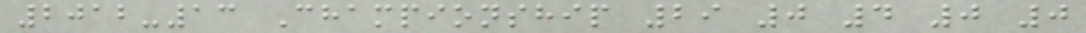2012-13 Championship 29 0 4 0 0
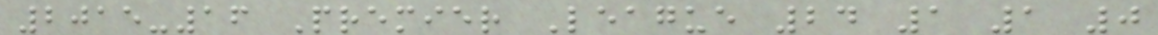2015-16 Premier League 24 1 1 0
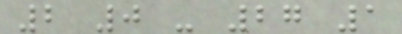2 0 - 27 1
